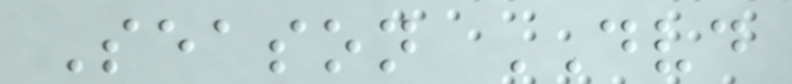Season DVD
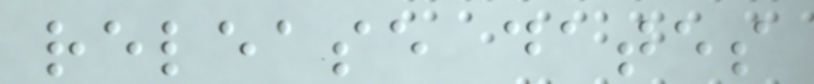release dates
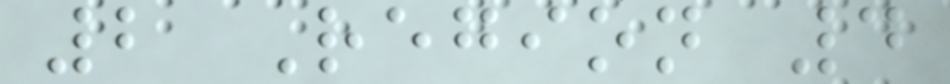2 Region 4
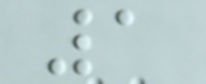1
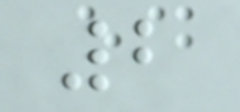2
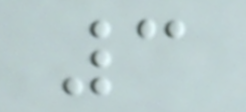3
